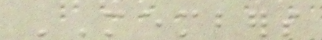MEMBERS
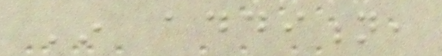In addition,
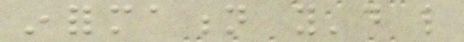information you'd like
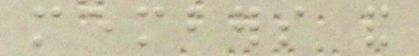members and
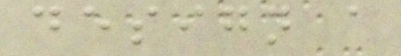design a
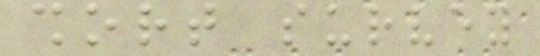short survey
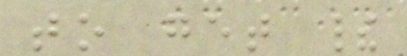to get their
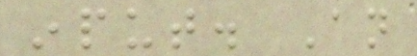input. An
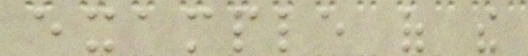example of the
